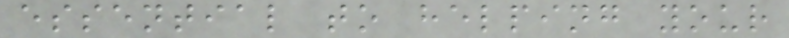essential to helping your
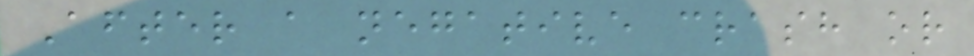After a negative crash or
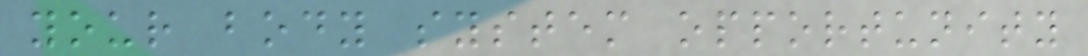your body system opportunity
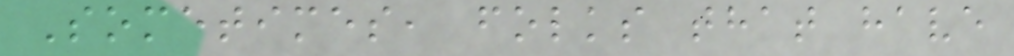Sometimes, folks that have
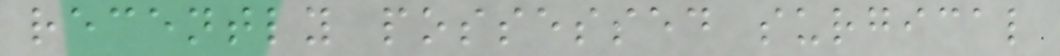recently possessed surgical
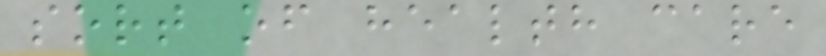sort of health care
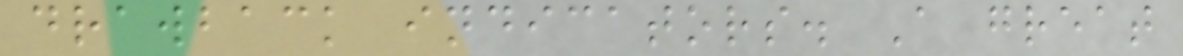drawback indicators. A great
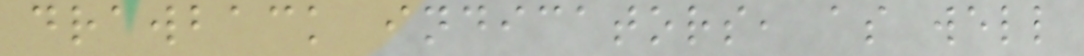drawback indicators, as well
